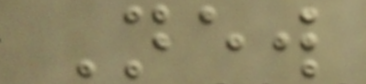New
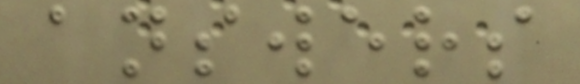answers
